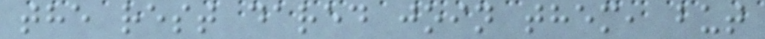the rest dared join them, but
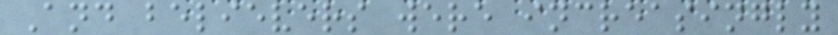And believers were increasingly
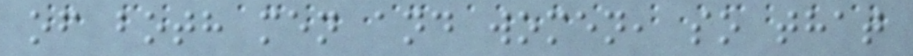of both men and women, so that
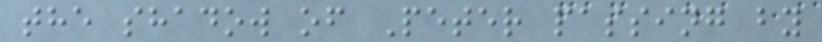the shadow of Peter passing by
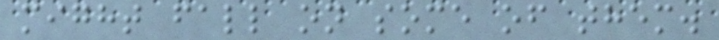might fall on some of them.
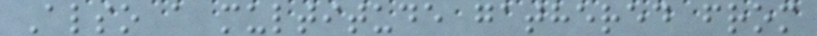Also a multitude gathered from
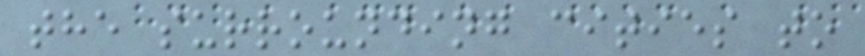the surrounding cities to
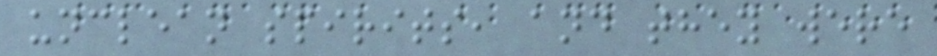unclean spirits, and they were
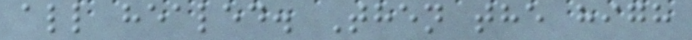all healed. Then the high
